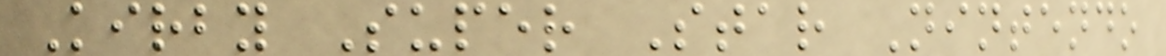Kirby Super Star Nintendo
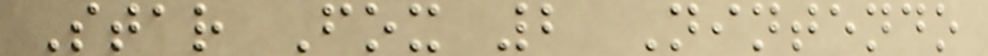Star Fox 2 Nintendo
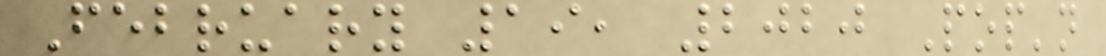February 19, 2020 Pop'n
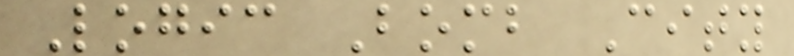Logic Bomb City
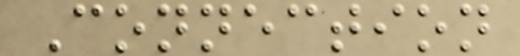Connection
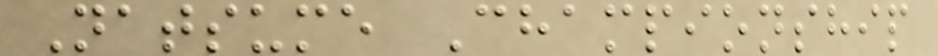Natsume Championship
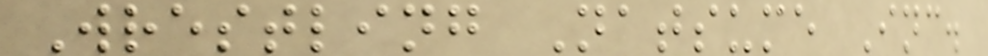Wrestling Natsume Inc.
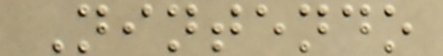Nintendo
